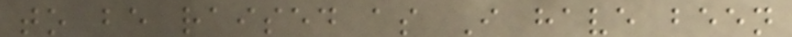to be raised as I have been
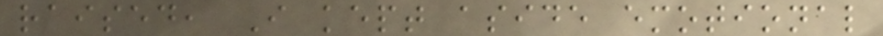raised, I kept aside emotional
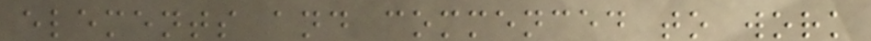elements and commenced to work
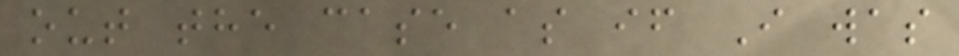out the case as if I was
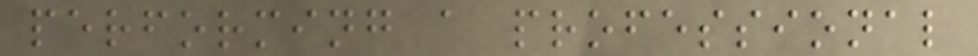performing a professional
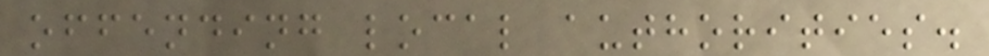offending local authorities.
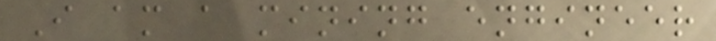I am a mining engineer
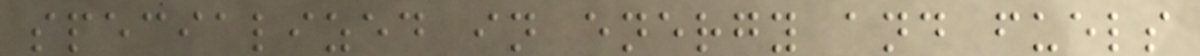specialized in energy and fuels
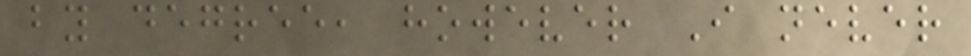by degree, however I never
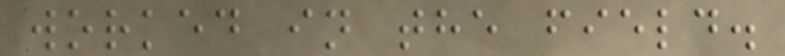worked in the field.
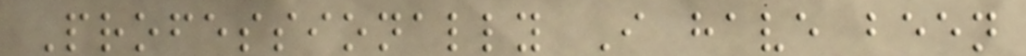Professionally I have been
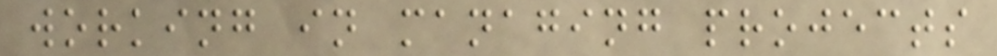working in managing projects
